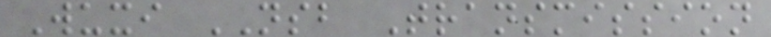Wuxi NSB Transmission
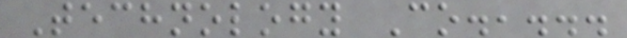Technology Co.,...
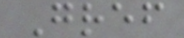Gref
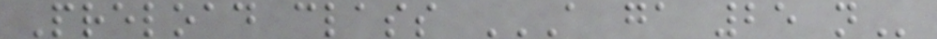Preload class A GA 25 N
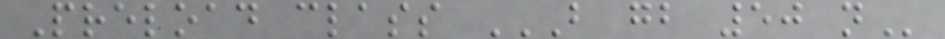Preload class B GB 50 N
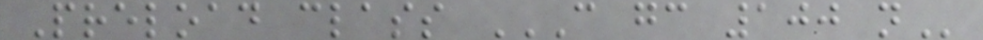Preload class C GC 100 N
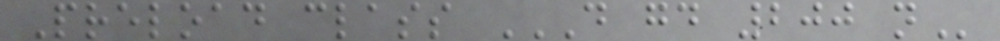Preload class D GD 200 N
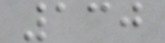130
